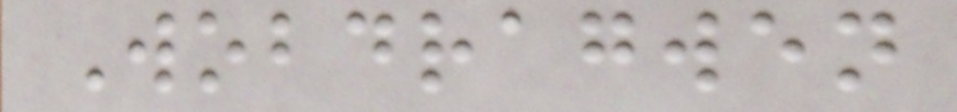Wobdragwen
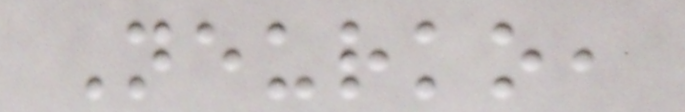Neurko,
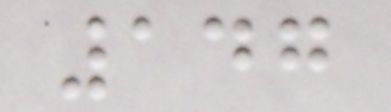147
